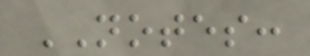NOTES:
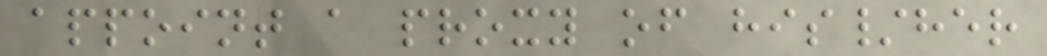appoint a proxy of his/her
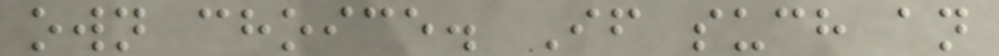own choice. If such an
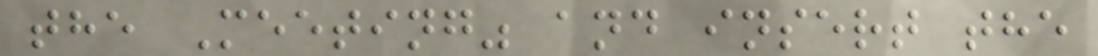the Meeting" and insert the
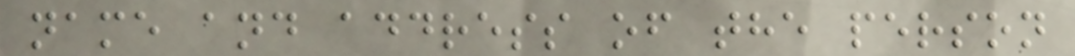name and address of the person
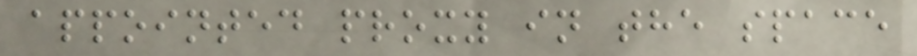appointed proxy in the space
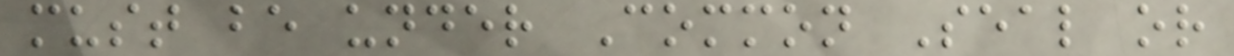must be under Common Seal or
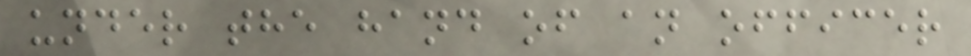under the hand of an officer
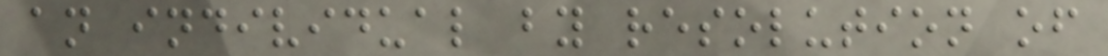an individual by resolution of
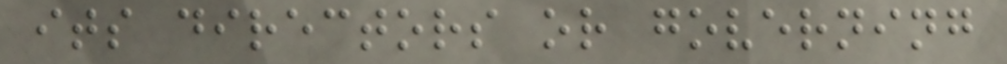its directors or governing
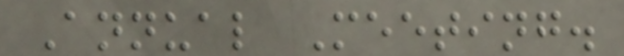Annual Meeting.
